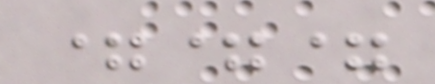===
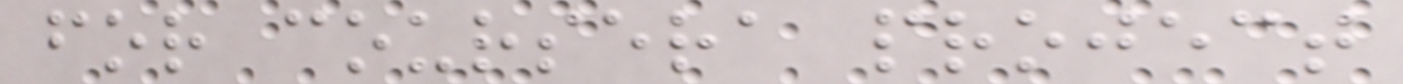for coursera project
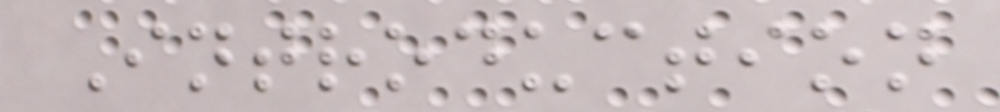Introduction
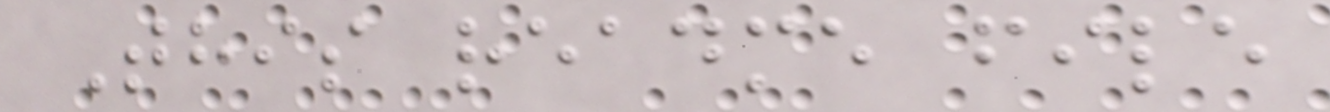This readme file
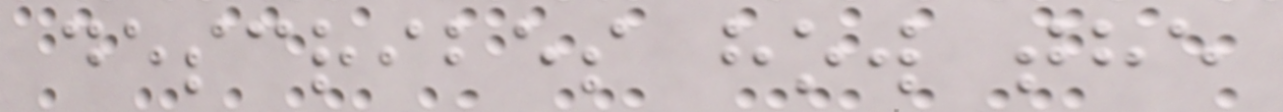describes how the
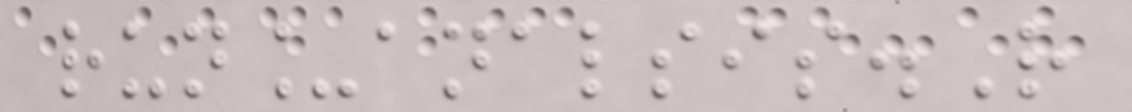run_analsis.R
